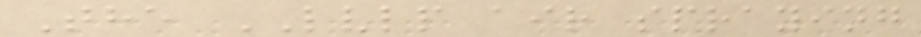The LVLP air spraying
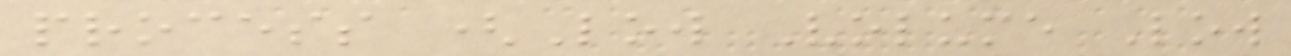process (Low Volume Low
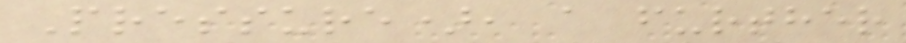Pressure), a further
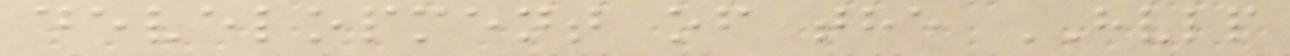development of the HVLP
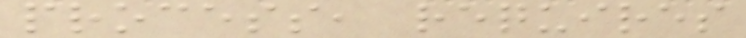process, requires
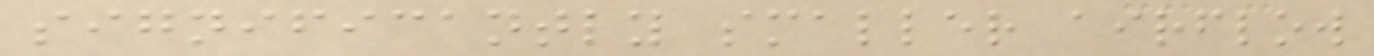significantly smaller airflow
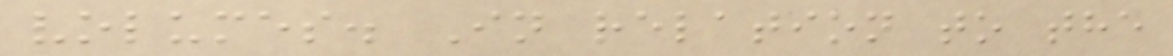volumes. In relation to the
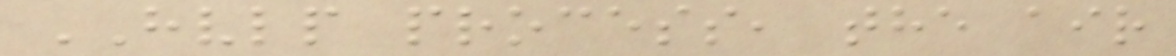HVLP process, the air
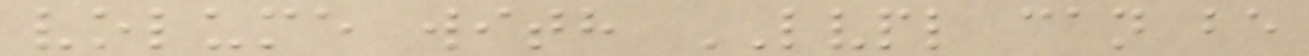volume with LVPL can be
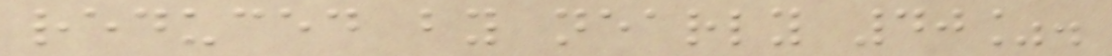reduced by nearly 40%.
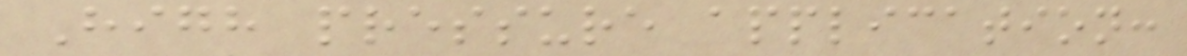High pressure application:
